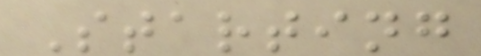Starting
